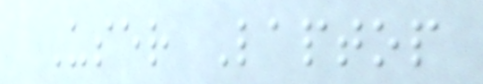User Laptop
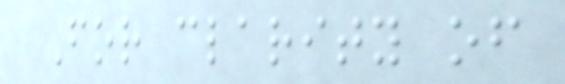For clarity of
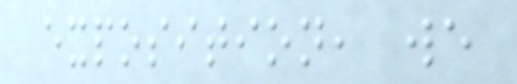exposition, we
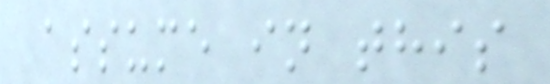assume in this
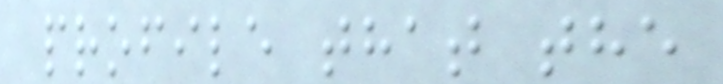profile that the
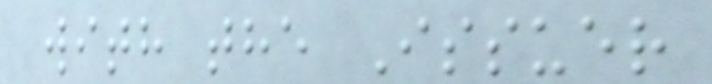with the Issuer
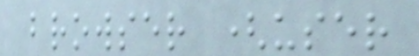browser (user
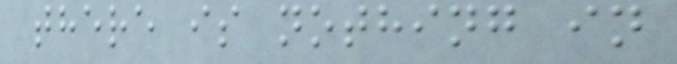there is nothing in
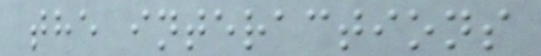the interactions
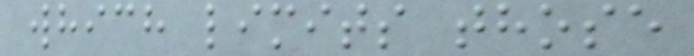which limits those
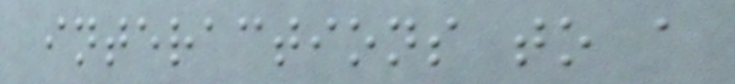interactions to a
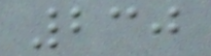230
